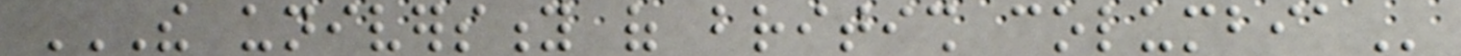THE UNIVERSITY OF BRITISH COLUMBIA
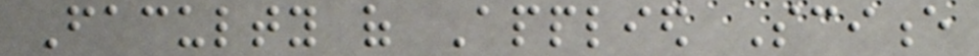Faculty of Applied Science
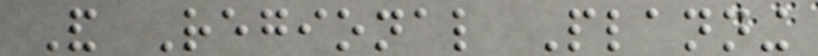And Regional Planning
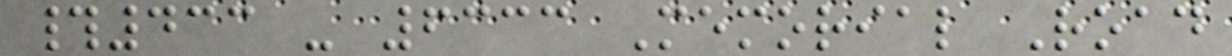#433 - 6333 Memorial Road
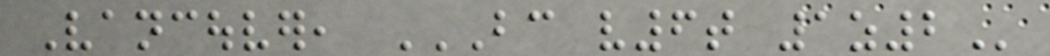Vancouver, BC V6T 1Z2
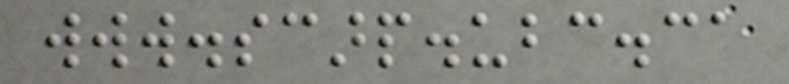www.scarp.ubc.ca
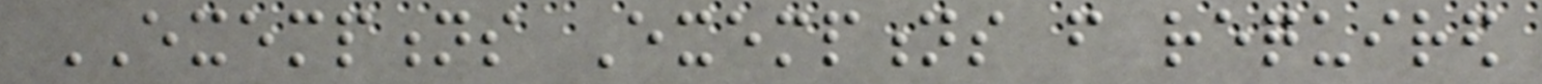EXEMPTIONS Exemptions from required
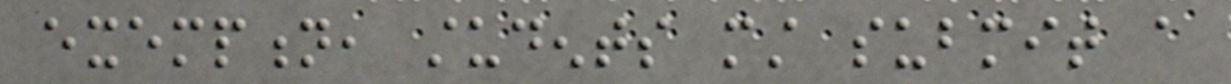exemption, students must submit a
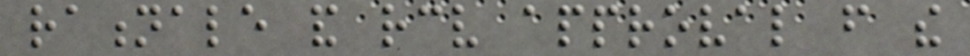rationale and receive approval from the
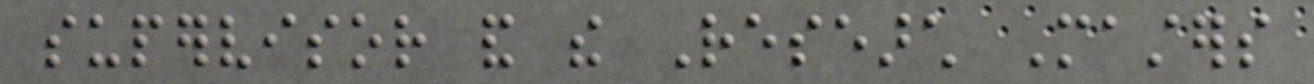supervisor and the Research Masters
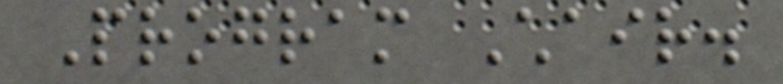Program Chair.
